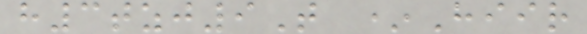h3tzj9T *Hiir
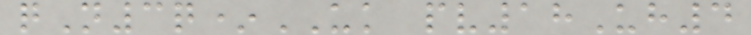qN3q*UK pv18Uh4
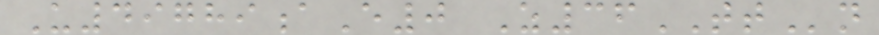U49789aE0 Z36TTn
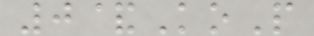0&KoP
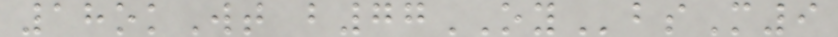18okWt b77OYbsM9
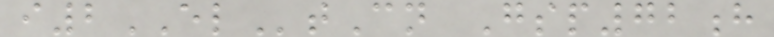i2ELtCn Gsp72h
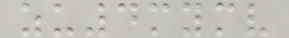zu4mymv
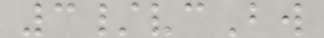3/vcBw
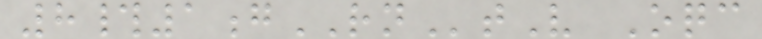8#1gRNtV Oqc
